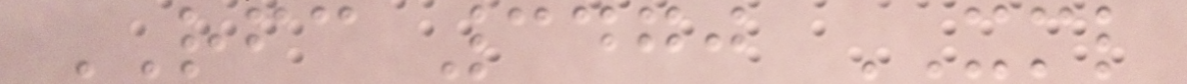RFC 3470 XML
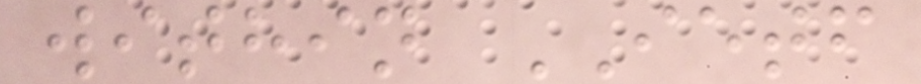within IETF
